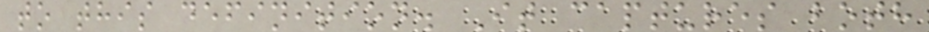to this definition. It captures both
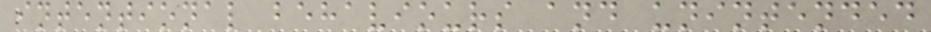intentional behaviours and unintended
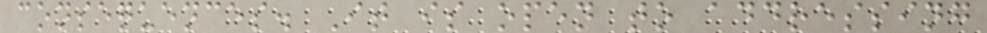consequences. It is open to addressing
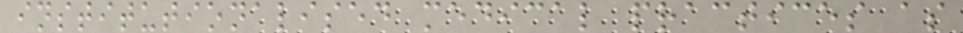institutionalised medical practices as
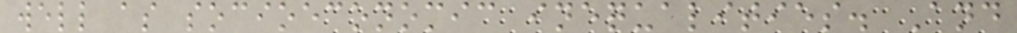well as socioeconomic inequalities. And
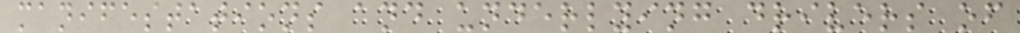manifestations and underlying drivers of
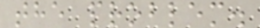the problem.
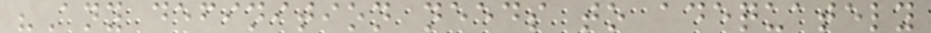"Any definition needs to adequately
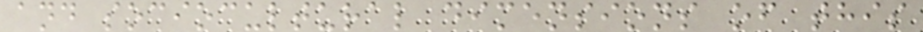and sociocultural dimensions of this
